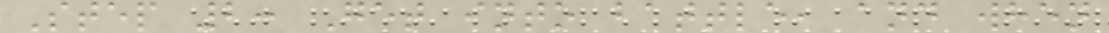Step 2: Get into battle, and when
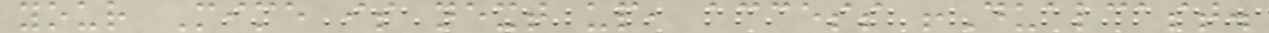your Mime is next up, access !Dualcast.
